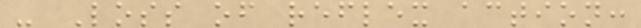- Loss of reflex action:
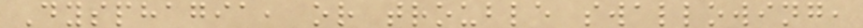Dysphagia, or trouble swallowing,
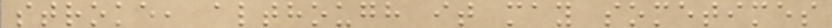stroke, although it may sometimes
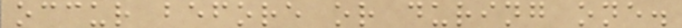occur before or during one.
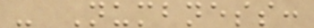- Numbness:
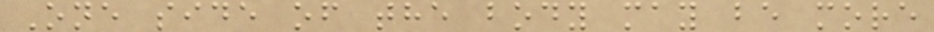One side of the body may be more
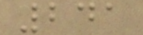241
